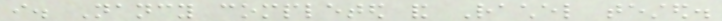i. Nancy completed and Rachel tested.
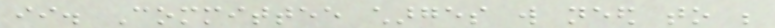ii. Committee charges will need to be
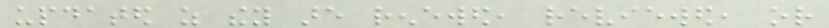updated as they are renewed, reviewed, or
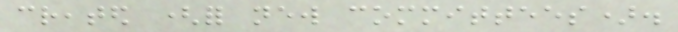created (for new committees).
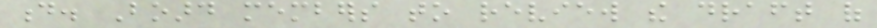d. Board members to review the draft of
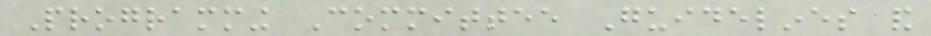Programming Committee Guidelines and
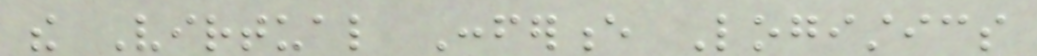the Virtual Conference Logistics
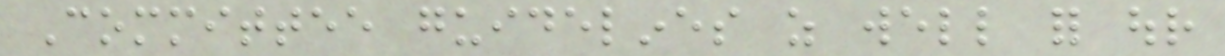Committee guidelines as well for our
